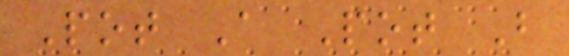Pot A Pot B
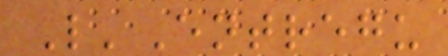L'Entregu
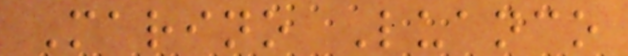Marino Luanco
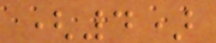(4)
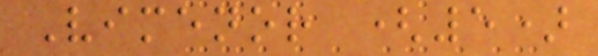Vimenor (5)
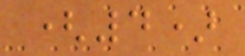(4)
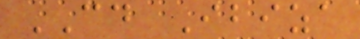CD Ibiza
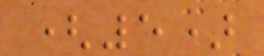(5)
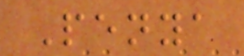Penya
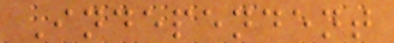Independent
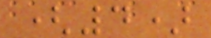(4)
